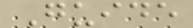Guide
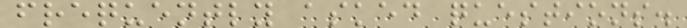frequently asked questions.
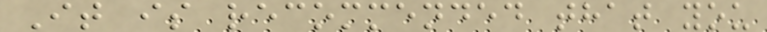It is recommended that you
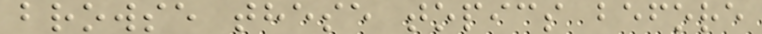browse these topics before
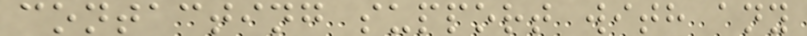contacting support with any
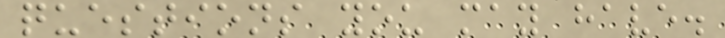questions you may have.
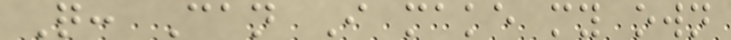Q: Can I make my own
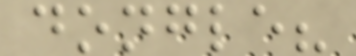dongle?
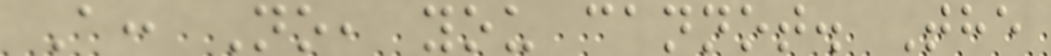A: No, you cannot. The
